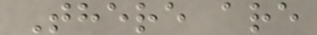There are
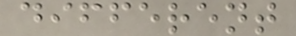different
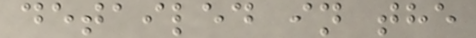detailed in the
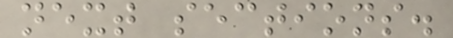next sections.
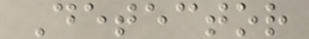Detector
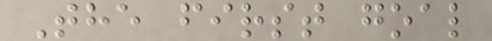The first goal
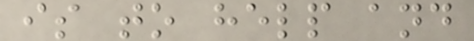is to help and
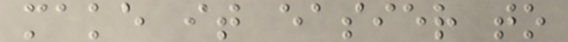make it easier to
